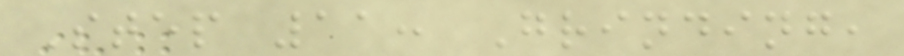Step 11: Grinding,
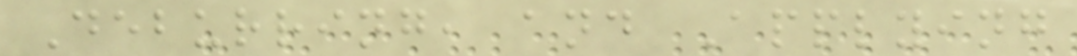Deburring, and Applying
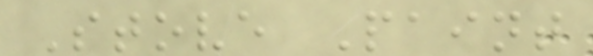Stove Paint
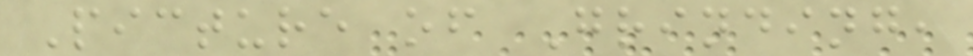Picture of Grinding,
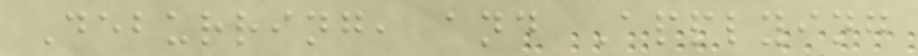Deburring, and Applying
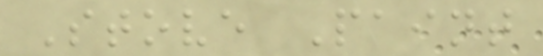Stove Paint
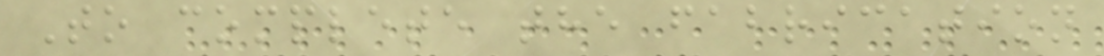To complete the fabrication
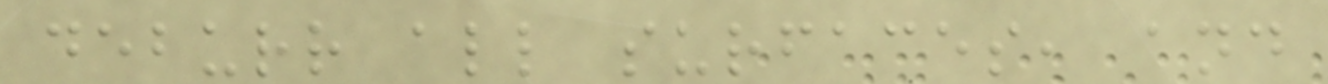deburr all surfaces, and
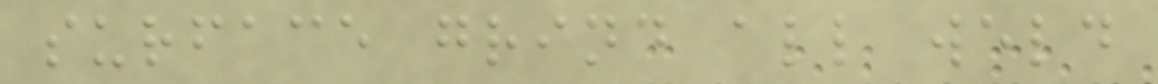surface grind all weld
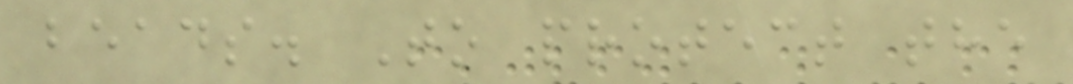beads. To protect the
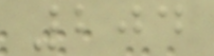204
